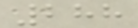288
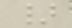}
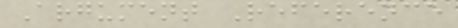Argument Reference
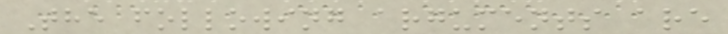The following arguments are
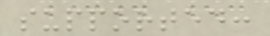supported:
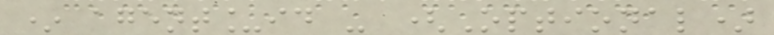* agent_id - (Optional)
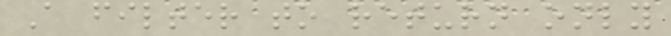A filter to return only
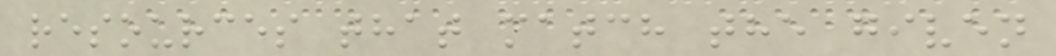resources that match the given
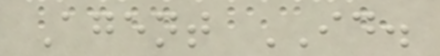Agent ID.
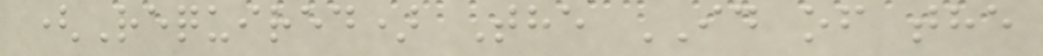(Required) The ID of the
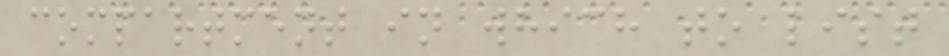compartment in which to list
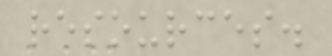resources.
